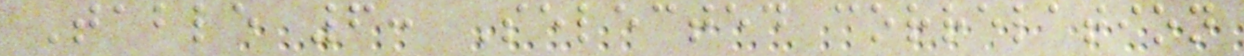Table 6: Selected correlation
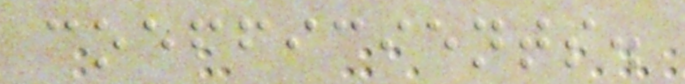coefficients.
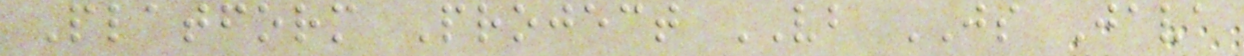Platform Project VB JS Java
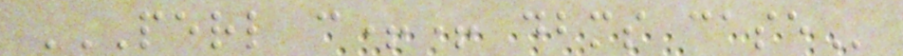PERL C++ DBMS CASE
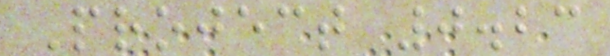Project 0.23
